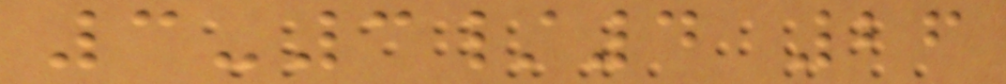3-3/4 26
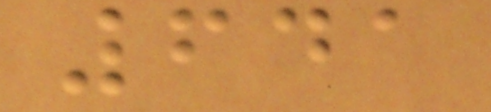641
